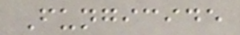Fungicide
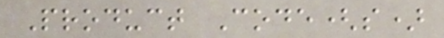Product Code(s)
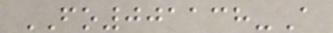FO001138-A
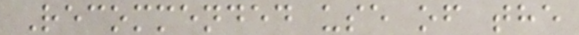Recommended use of the
